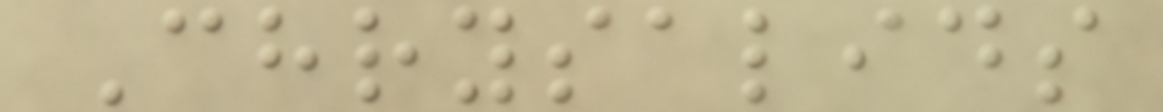Chrysalids
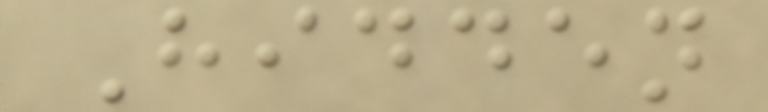Hidden
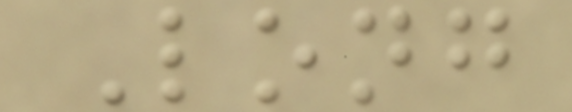Long
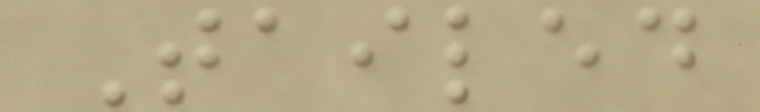Tailed
